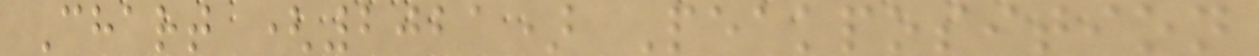Chart (2021) Peakposition
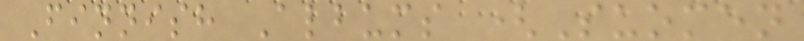Finnish Albums (Suomen
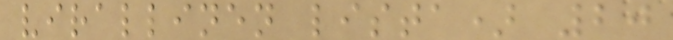virallinen lista) 20
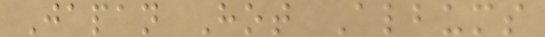Japan Hot Albums
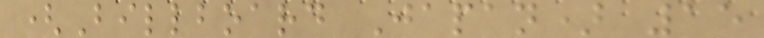(Billboard Japan) 15
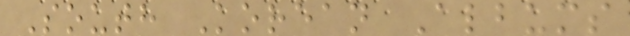South Korean Albums
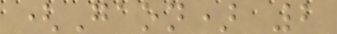(Gaon) 2
